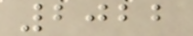2022
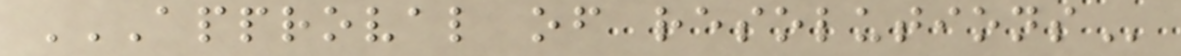APPROVAL OF RESOLUTIONS
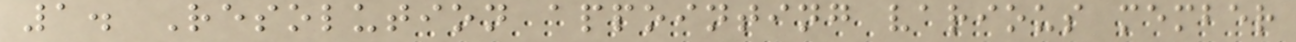1. Resolution appointing various member
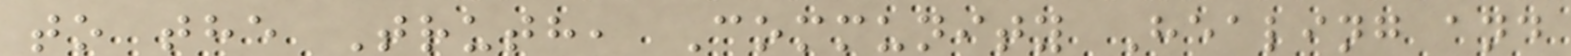to the Truth, Community Healing and
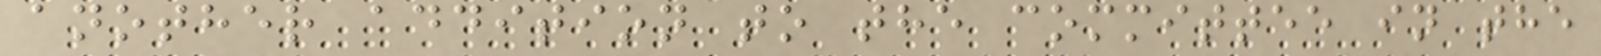another addition to the committee in the
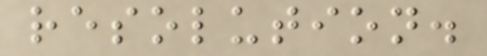resolution.
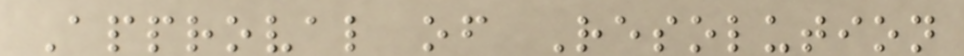Approval of Resolution
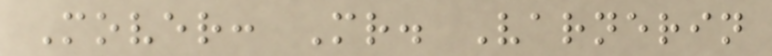Mover: Mr. Varnerin
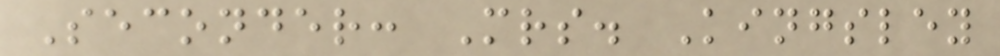Seconder: Mrs. Kingsley
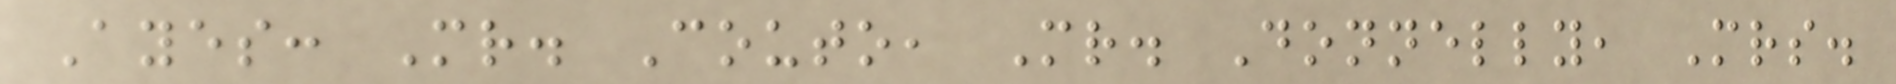Ayes: Mr. Couto, Mr. Donnelly, Mrs.
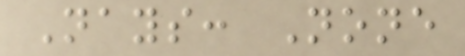Nays: None
